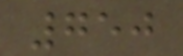750
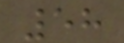58
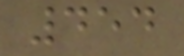454
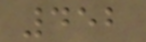452
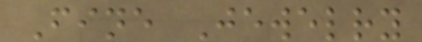Fine Jewelry
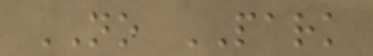NO PARK
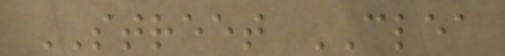STREET CLEA
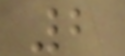2
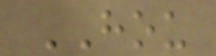HOU
